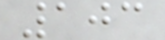103
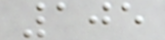105
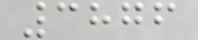3876
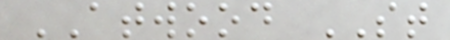ATWOOD ST
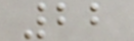22
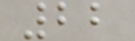22
